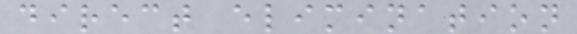direct elimination
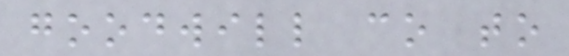goodwill co to
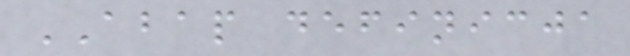ABAP definicja
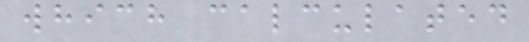which calculated
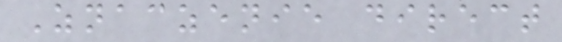Znaczenie direct
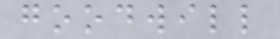goodwill
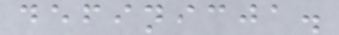definicja.
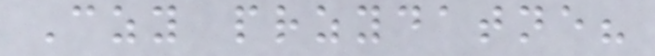Czy przydatne?
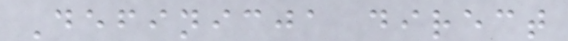Definicja direct
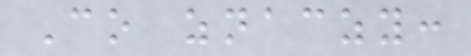Co znaczy:
